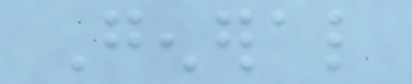General
